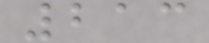213
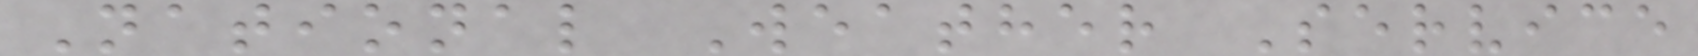National Weather Service
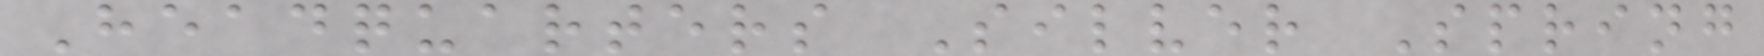Headquarters Silver Spring
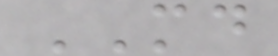MD
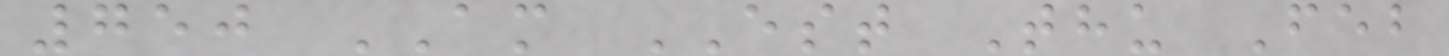750 AM EST Thu Feb
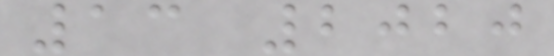13 2020
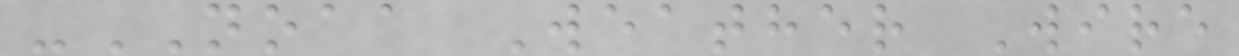-NOAA Weather Wire
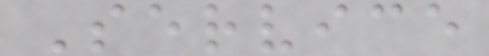Service
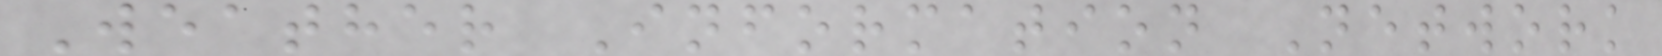Weather Information Network
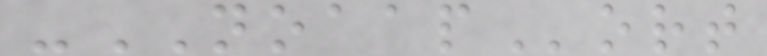-NOAAPort
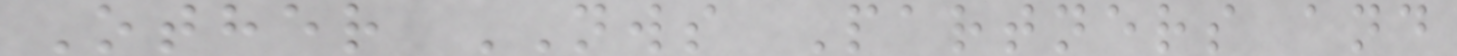Other NWS Partners and
